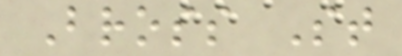Bross St
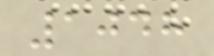1048
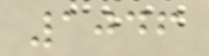1046
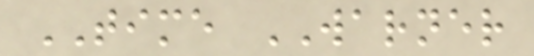TIME WARNER
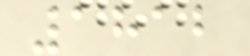1812
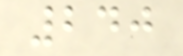240
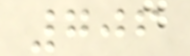706
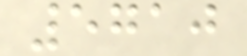5710
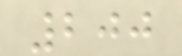200
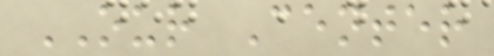OUR Center
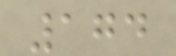174
